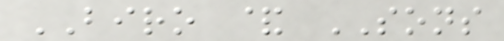BIRO & SONS
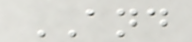AND
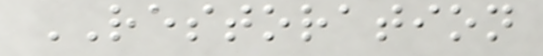RESTORATION
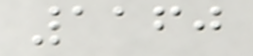1160
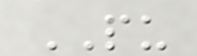PU
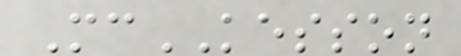McKESSON
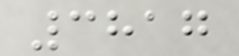3817
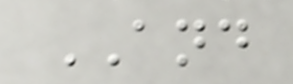AND
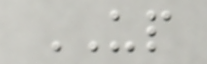UP
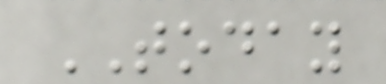TODAY
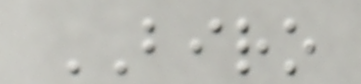BIRO
